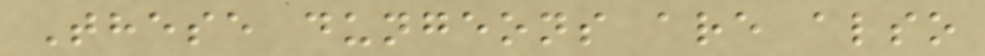These dungeons are also
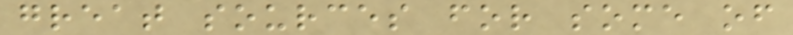great sources for some of
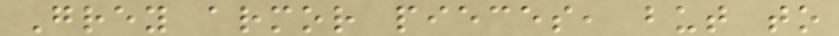Grey armor pieces, but to
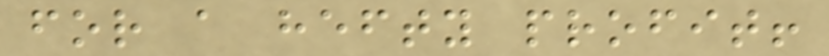for a hefty profit!
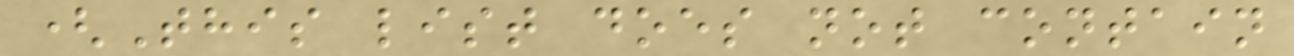(This list does not contain
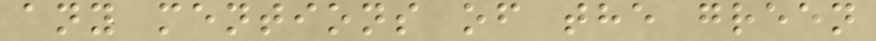any mentions of the green
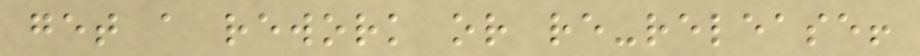get a rework or re-release!
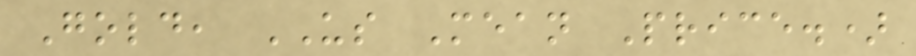Gold, US Mean Price.)
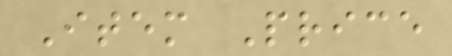Item Price
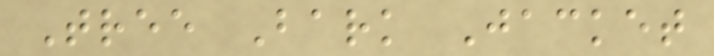Tree Bark Jacket
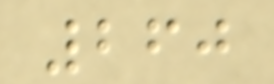260
